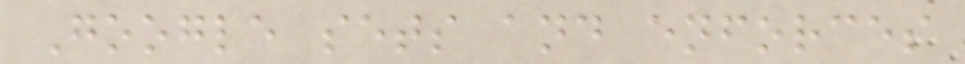Google sets and enforces
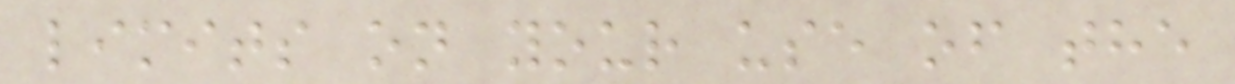limits on your use of the
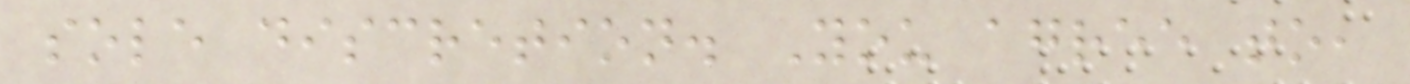sole discretion. You agree to,
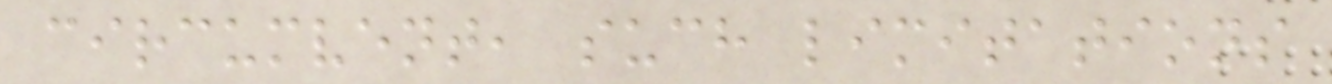circumvent, such limitations
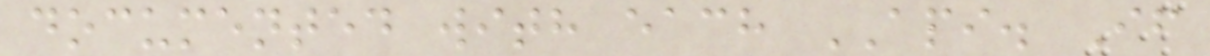documented with each API. If
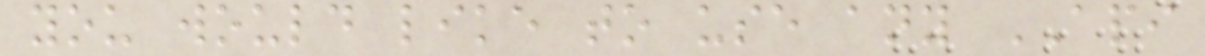you would like to use any API
